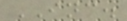INC.
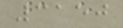3150
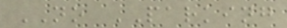NO PARKING
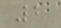2
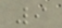9
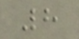8
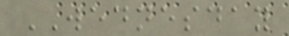WEDNESDAY
